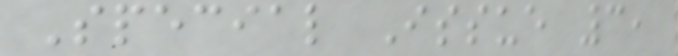Special Issue 3,
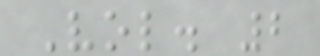Vol. 2
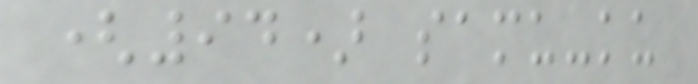(94) samu-ku
